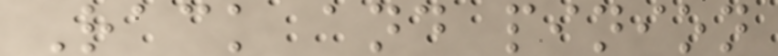Rack and pinion
